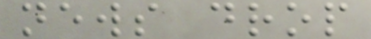news drop
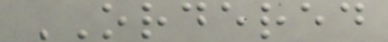ORDERED
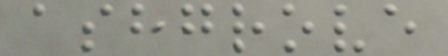ashgrove
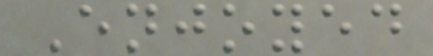Enjoyed
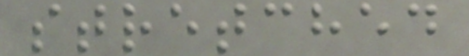stretched
